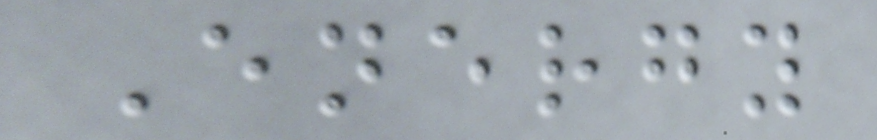Energy
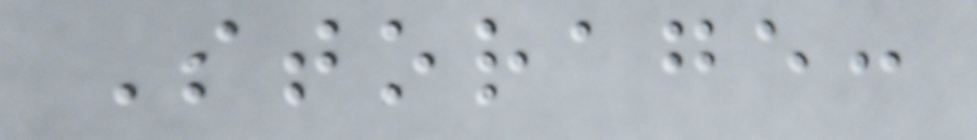Storage:
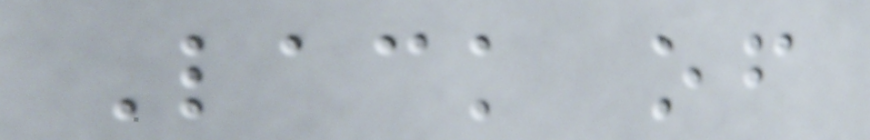Lack of
